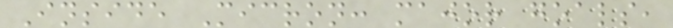Inside Micron: major goals,
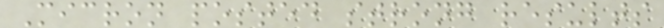Micron posted strong results
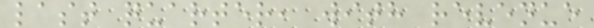last quarter, with revenue
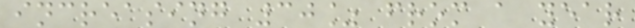increasing 30% from a year
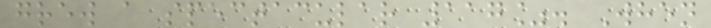grew a spectacular 117%. When
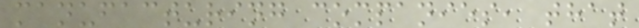manufacturing companies, that
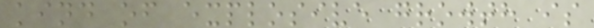kind of explosive growth is
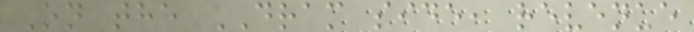On the DRAM side, revenue
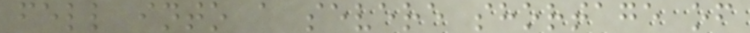fell into a severe shortage of
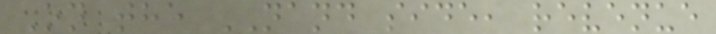On the NAND side, revenue
